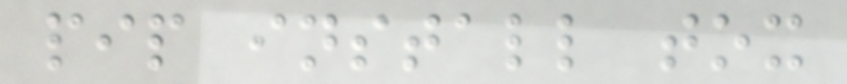pip install tox
